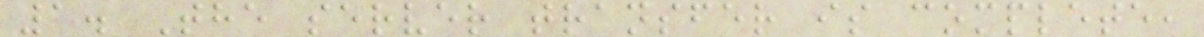1. The server transfer is complete,
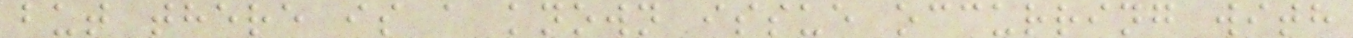but there is a known issue occurring with
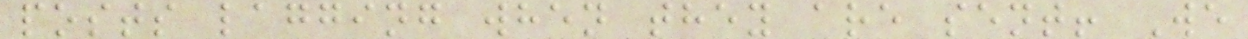posts lagging when they are sent! We
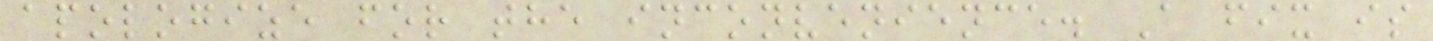apologize for the inconvenience. A fix is
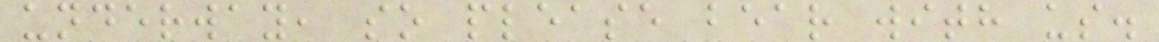underway, so please bear with us.
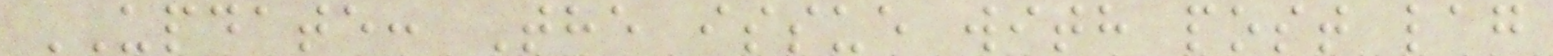UPDATE: The issue with post lag
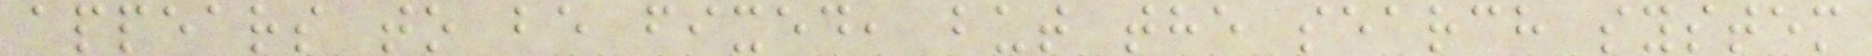appears to be fixed, but the search system
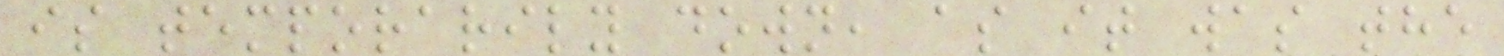is temporarily down, as it was the
